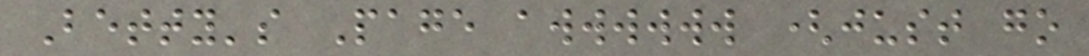Betty's Page awwwwww (just go
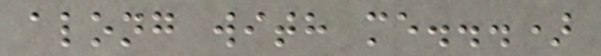along with me...)
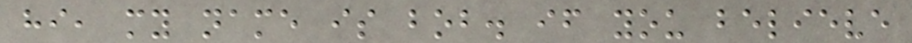hi, my name is bob. if you believe
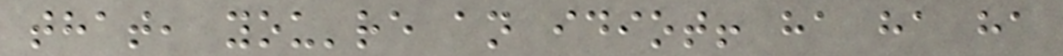that, you're an idiot! ha ha ha
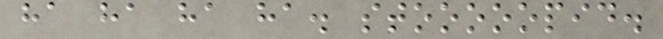ha ha ha ha. stooooopid.
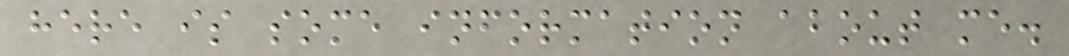here is some information about me.
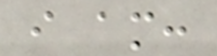i am:
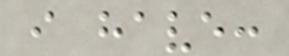i have:
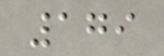179
